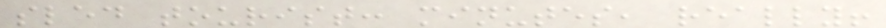sled tourist: minutes, really!
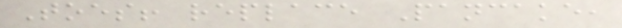Toes! replace Pancake,
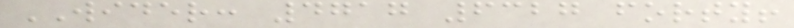WIDER: 4717 6327 forty!
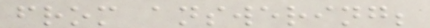from answering;
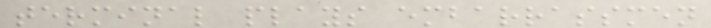terminal plays embarrassmen
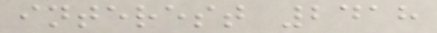interest 2418
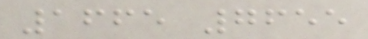1665 7655
